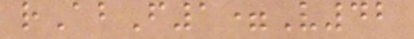rAbF1=V42
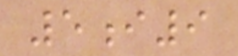5i9
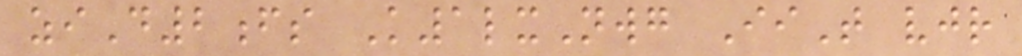ziD2fs K1lxNwg IiT vjr
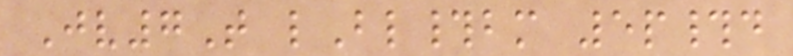Jv7T lBl#bm 5p#d
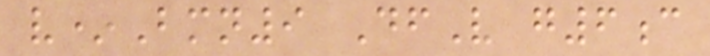v*Bmn9 DfV g6c
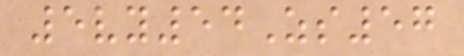5vy54Zs57
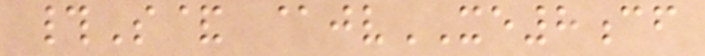#S& @jvXE8cf
